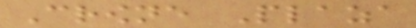Crowne Plaza
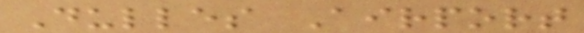Dulles Airport
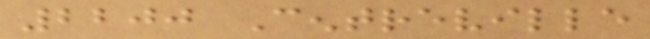2200 Centreville
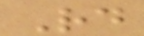Rd
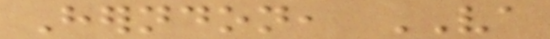Herndon, VA
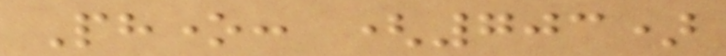Phone: (703)
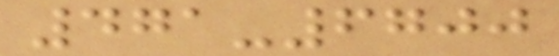471-6700
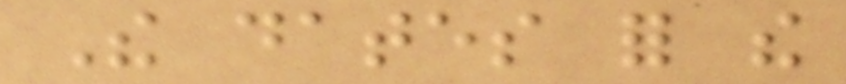The dates for the
